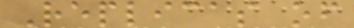Replicas of
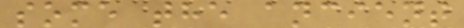some the ancient
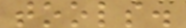tools.
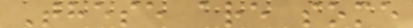These are some
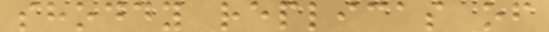shoddy replicas of
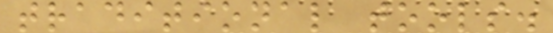traditional tools.
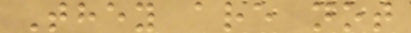They are not
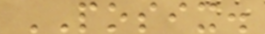POSIX.
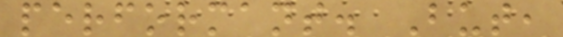performant. But,
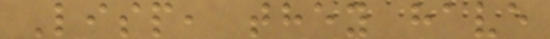Lisp, they have
